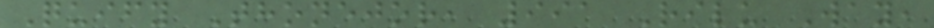Quify Thonejor, 991 Rilu Way,
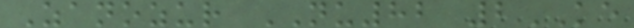Zanozur NU82 2KE
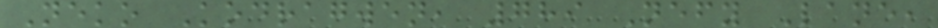Neko Kodragwen, 789 Nefy Lane,
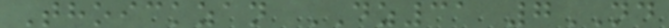Thoickzan DZ31 7ND
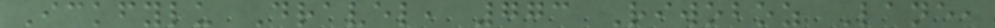Ickfylu Dravel, 773 Riwoboz Lane,
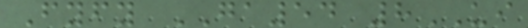Fyfy GA54 8UI
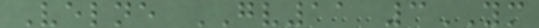Velne GV11 3YM
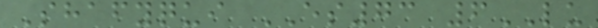Shafyqui ES73 6LU
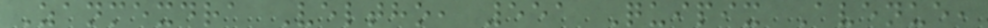Zanmexdra Veltho, 551 Quipix Avenue,
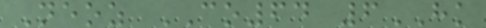Neoz CO64 6HK
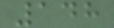148
